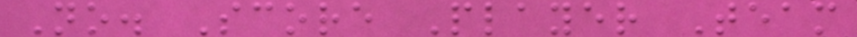No. Score Player Team
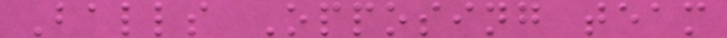Balls Opposing team
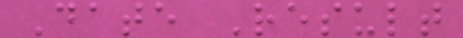Date Result
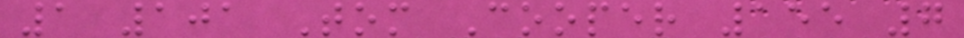1 101 Tom Cooper 155 7
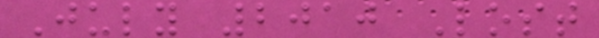July 2010 Lost
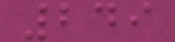249
